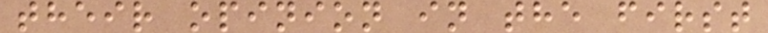their opinion in the first
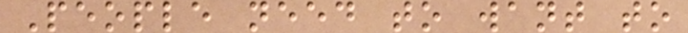People need to want to
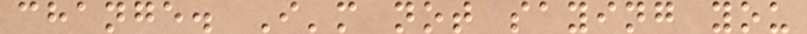change. I'm not saying you
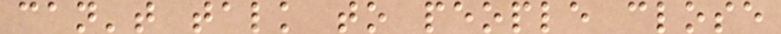can't talk to people close
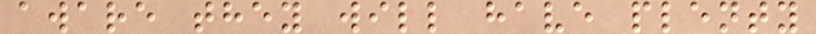aware they will have plenty
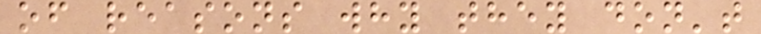of reasons why they don't
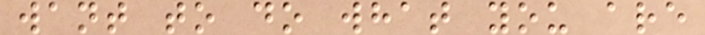want to do what you are
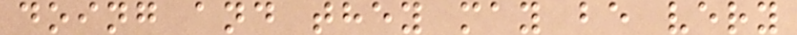doing and they may be very
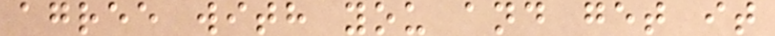agree with you and get it
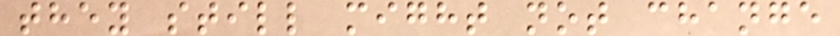they still might not change
